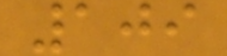109
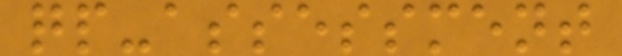qp-assessment
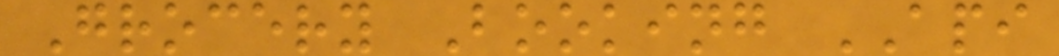Grocery Booking API
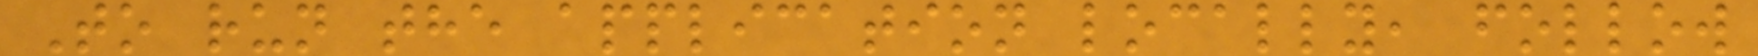To run the application locally, follow
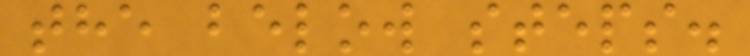the below steps.
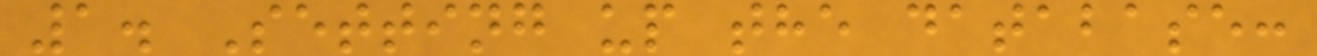1. Setting up the database:
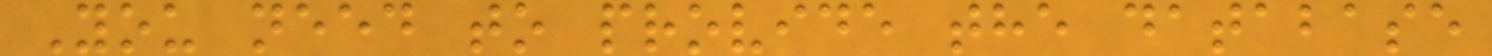You need to provide the database
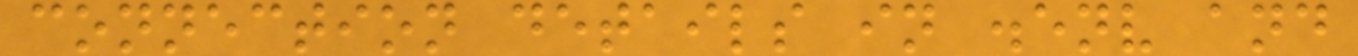connection details in .env and
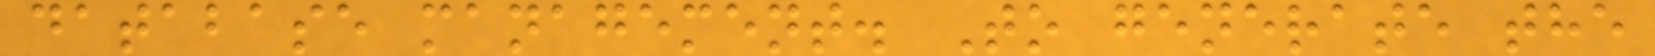database management. To generate the
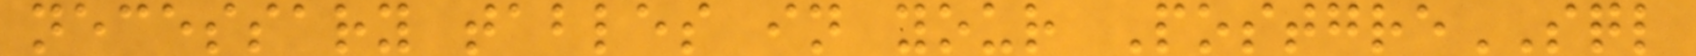necessary tables in your PostgreSQL
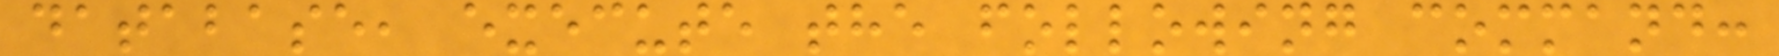database, execute the following command:
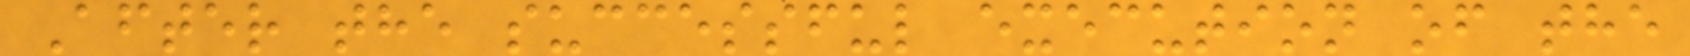After the successful execution of the
